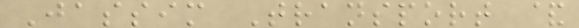Jassim Transport &
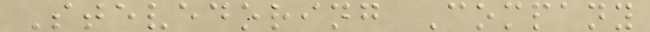Stevedoring Company
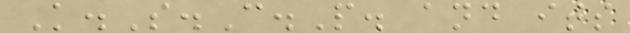K.S.C.P. and its
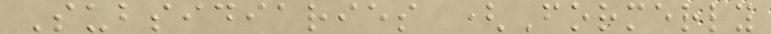Subsidiaries (Formerly
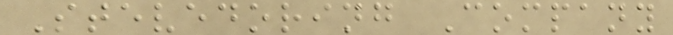Stevedoring Company
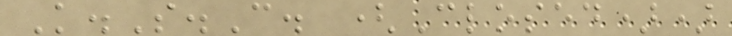K.S.C. (Closed))
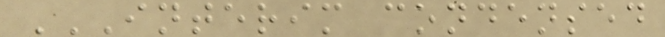INTERIM CONDENSED
